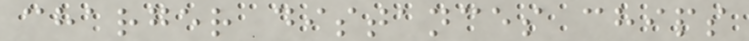charger distances chips
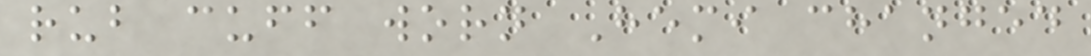rub cuff worn Hemi changed
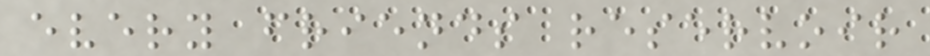every friends reservoir
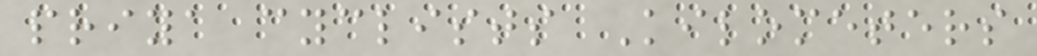priya cyclists Kilometers
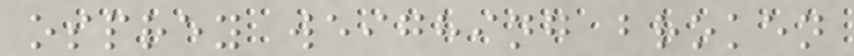osprey weighing broken
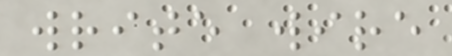write wire
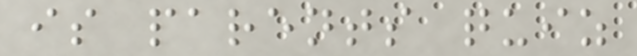is parents quiz
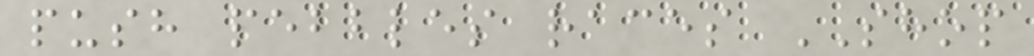push pebbles races SHOP
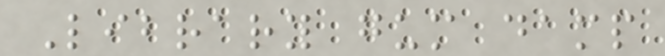Library gum damp
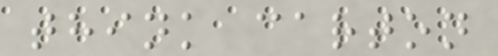think carton
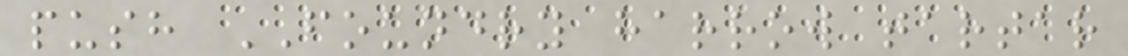push FOUNDRY harrow tartar
